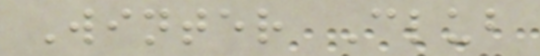Winter Club
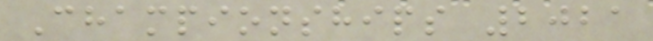Championships 2021
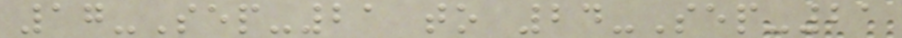17-Sep-21 to 24-Sep-21
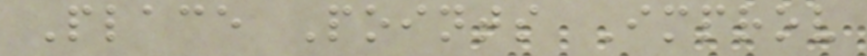Place Points Improv
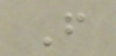F
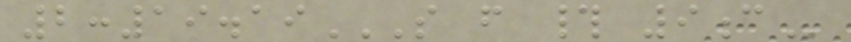2:19.19S F # 9C
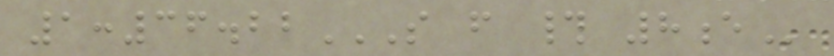1:36.22S F # 8E
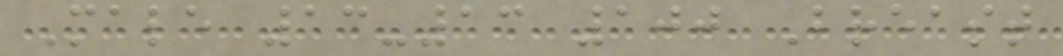Male 13-13 100 Breast
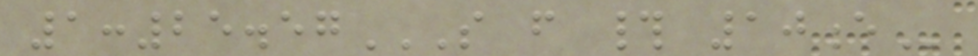1:25.57S F # 10E
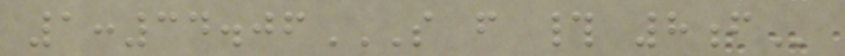1:34.06S F # 8F
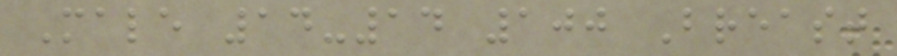Male 14-14 100 Breast
